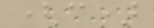(c)
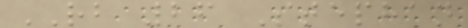RB 26 Stephan
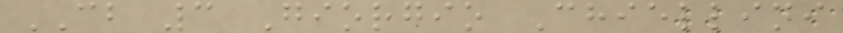CB 3 Giorgio Chiellini
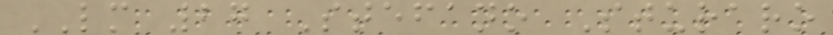LM 27 Stefano Sturaro
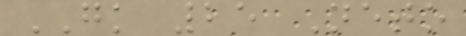GK 25 Neto
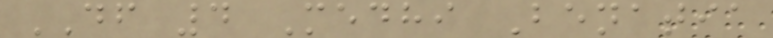DF 4 Medhi Benatia
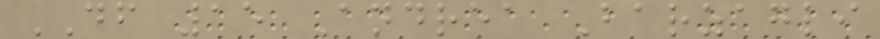DF 15 Andrea Barzagli
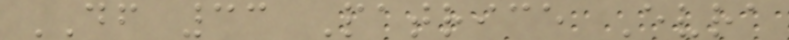DF 33 Patrice Evra
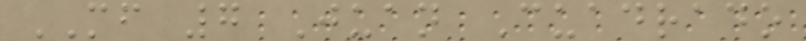MF 7 Juan Cuadrado
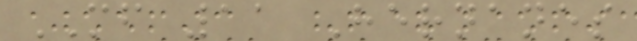MF 11 Hernanes
